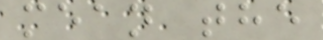mean the
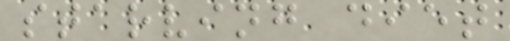starving diet
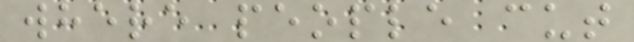where people cut
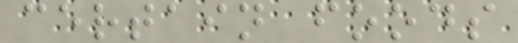certain foods
